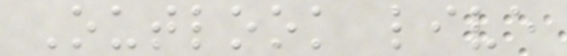Outlook live
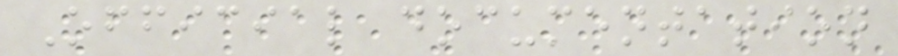Official documentation
